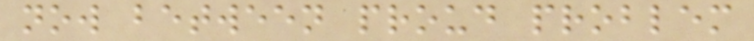now between proud problem
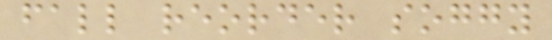fall reorder soggy
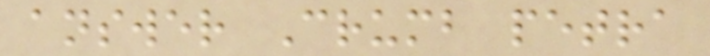answer Crumb petra
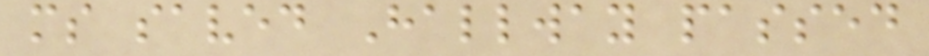ms saved Hallway passed
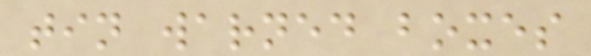tin warned boxes
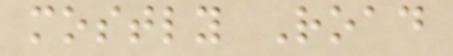mostly Road
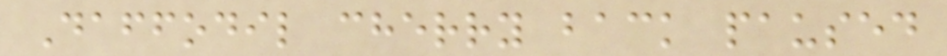Daffodil cherry back paused
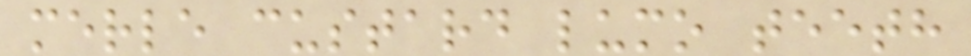merle custard lumo teeth
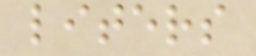liters
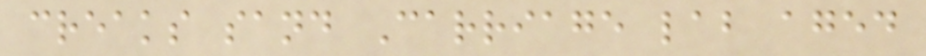creaks sand Carriage lab aged
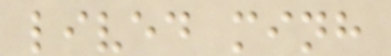lived minh
